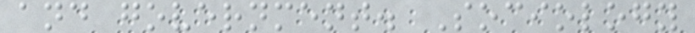and government. Sociology
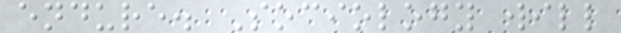endure. Sociology will
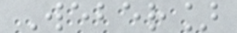Weber]
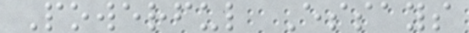Powerful Essays
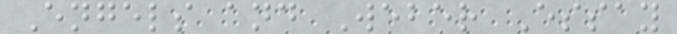Engels and Weber Essay
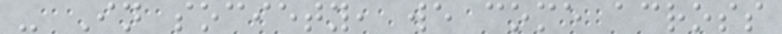- In society, we come across
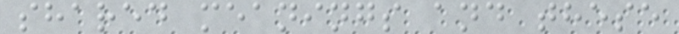shared meanings and these
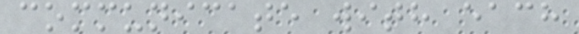communicate with each
